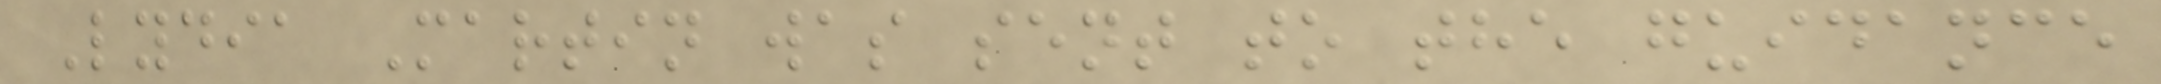Lydia Martin was sent to the guidance
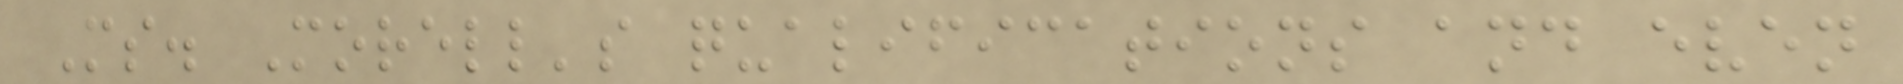Ms. Morell's qualifications and even
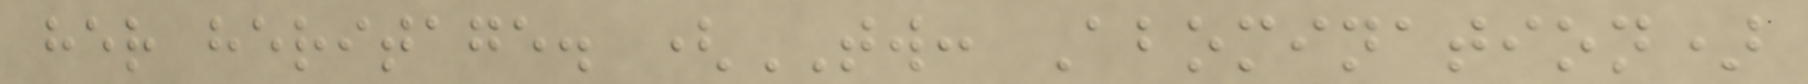her heritage. (TW: Abomination)
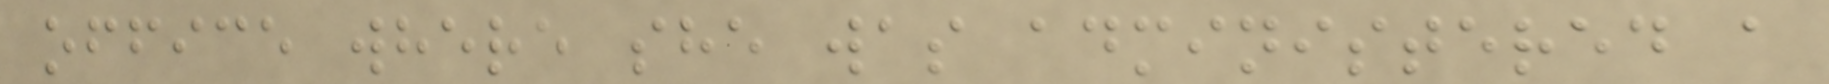office where she was administered a
